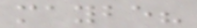maybe?
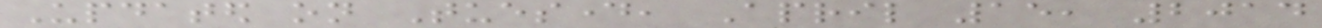Updated on Tuesday, April 15, 2014
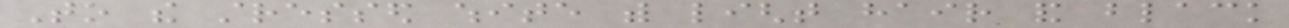To the stressed white with light hair and black
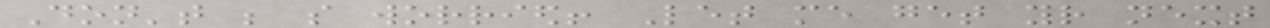Don't be so worried! Let me get your next
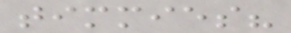timmies?
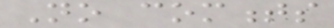No comments
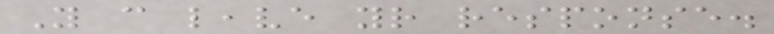You can leave your response.
